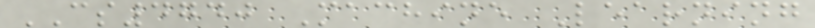CS4740 Machine Learning
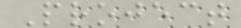Project
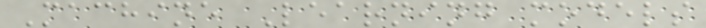Machine Learning models
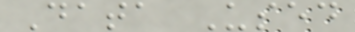Data Used
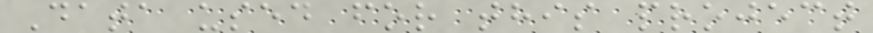Data used for this project
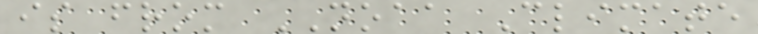is from NOAA Climate
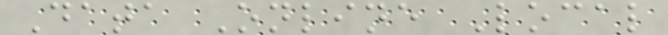Data Online Local
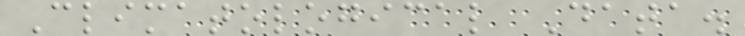Climatological Data.
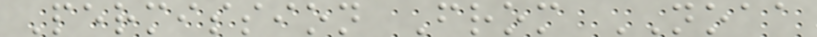Permission From NOAA
